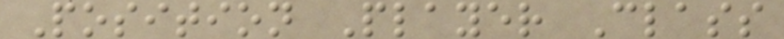Position Player Class
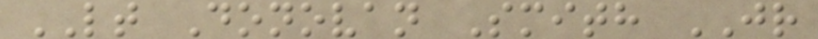LT Donovan Smith JR
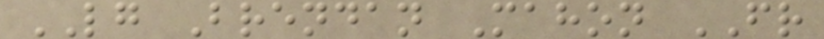LG Brendan Mahon FR
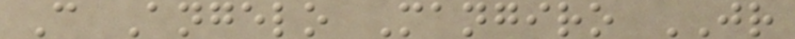C Angelo Mangiro JR
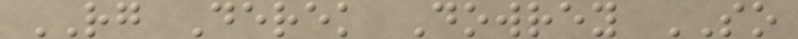RG Derek Dowrey SO
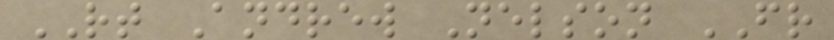RT Andrew Nelson FR
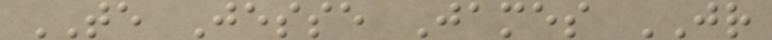TE Jesse James JR
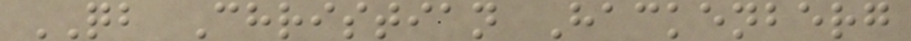QB Christian Hackenberg
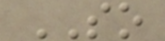SO
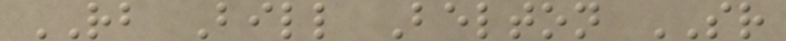RB Bill Belton SR
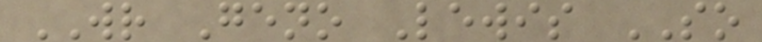WR Geno Lewis SO
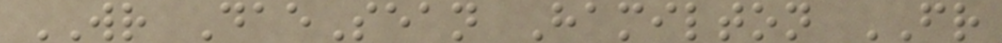WR DaeSean Hamilton FR
